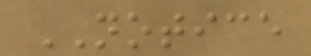NOTICE
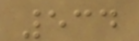534
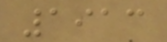1913
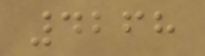4268
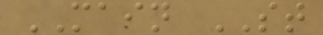MAIN ST
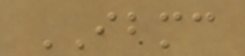IBMC
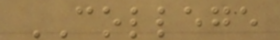COLLEGE
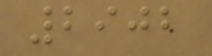2902
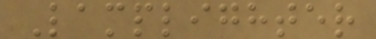Lamplighter
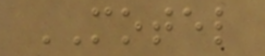MOTEL
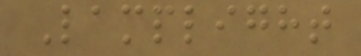Lamplight
